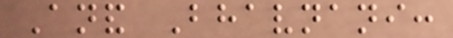Anand Bhavnani:
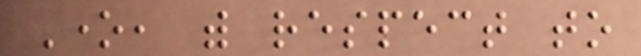One, with respect to
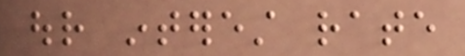our interest rate
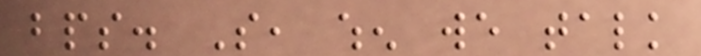bps. So, when we talk
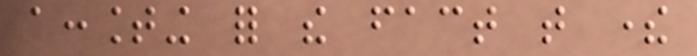accounting for the fact that there
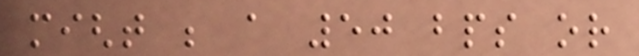might be a 50 bps or
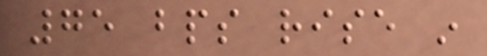75 bps rise in
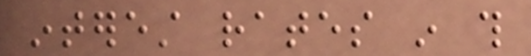interest rates in this
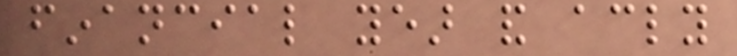financial year and accordingly
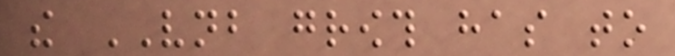the VNB growth has to
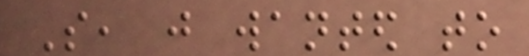So, just wanted to
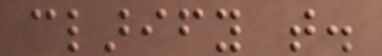clarify that.
